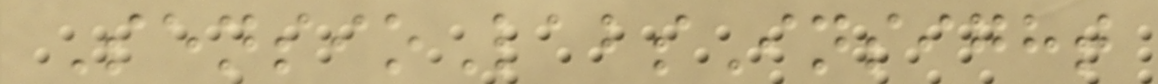SensioLabsInsight
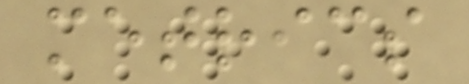metrics
